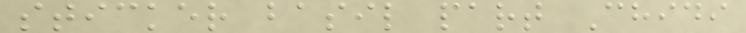sticker basil part Chidi
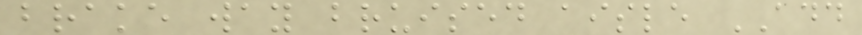brake way bruised aisle ADD
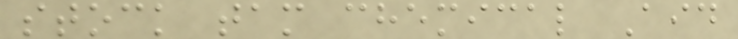stock tam chemical Aid
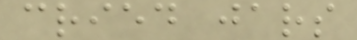cried jars
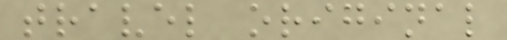travel original
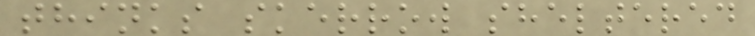thinks skerrow sheltered
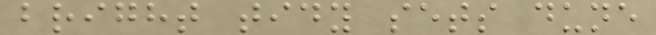bright tidy sets dune
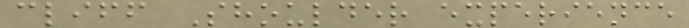cliff Shoulder experience
